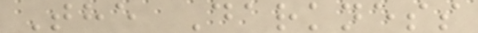The Darkness
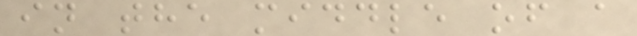in the middle of a
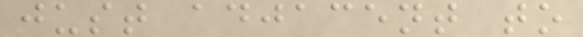just adjacent to
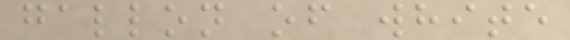gallon of white
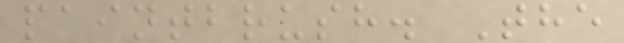paintbrush. The
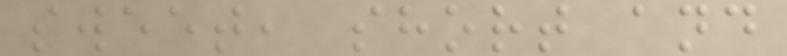sweet, short and
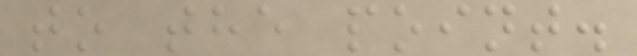to the point.
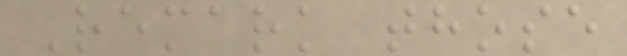Remark those
